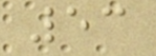53
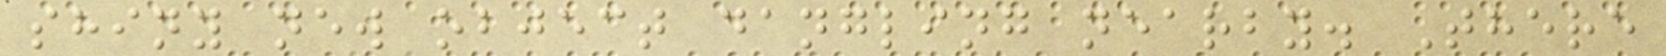shiny new object dangling nearby. There
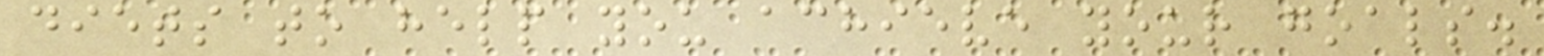diets to help you achieve your goals.
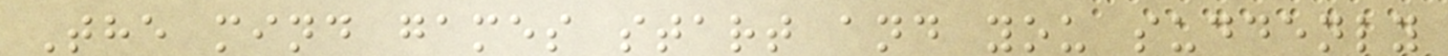The mind games start and you suddenly
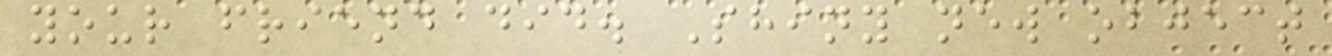your friend did. Shiny new object
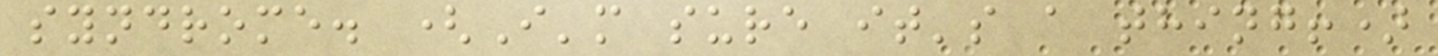syndrome. (I'm sure it's a thing!)
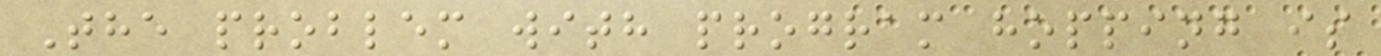The problem with program hopping is
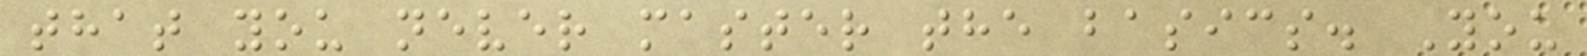that you never master the basics. You
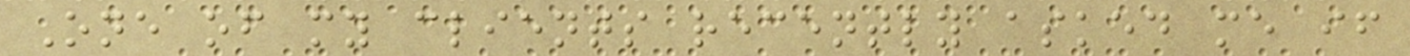One of my clients recently asked me if
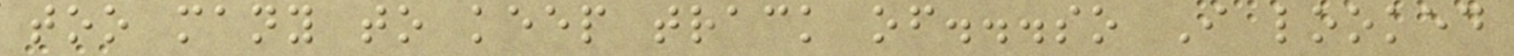too many to keep track of...so I looked
